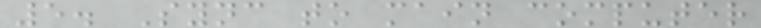5. Sync to main computer
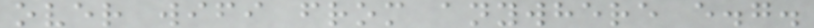over wifi from anywhere e.g.
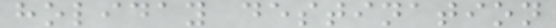holiday destination
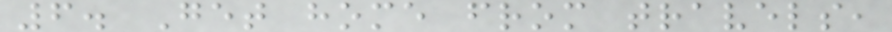6. Get home from travels,
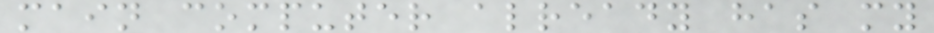main computer already has my
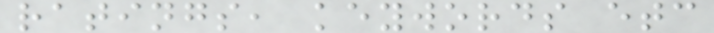ratings, keywords etc
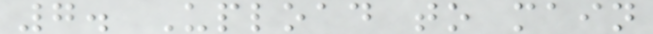7. Upload to main
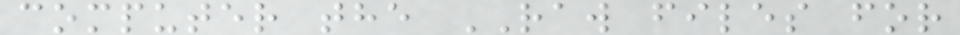computer the RAW files for
